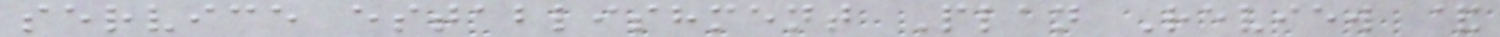service establishment Plan Review &
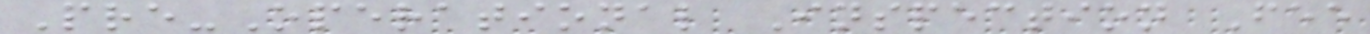Pre-Operational Inspection Fee
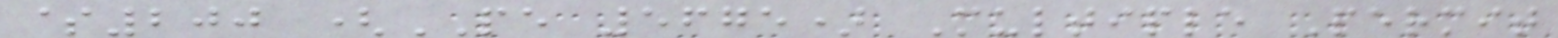$200 (PE 5675) Multiple Permit
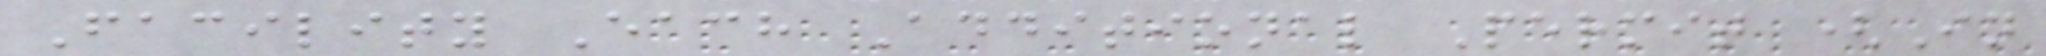Facility Each Additional Permit (In
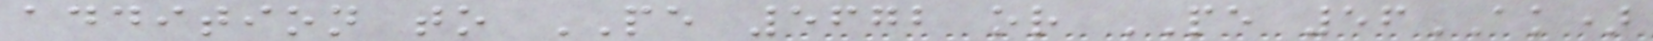addition to PE 5672 or PE 56AK)
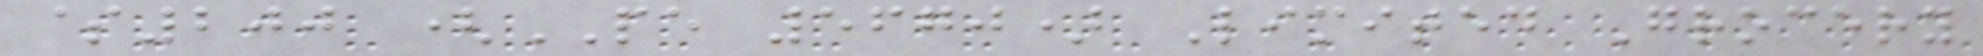$200 (PE 5670) Limited Grocery
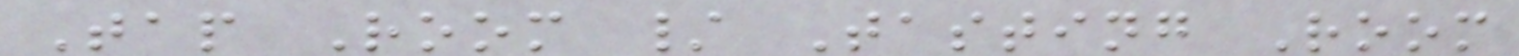Tap Room / Tasting Room
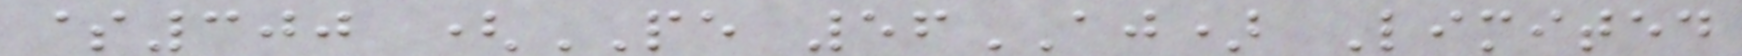$300 (PE 56AJ) Limited
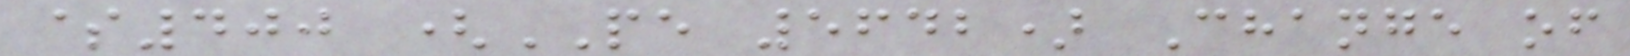$400 (PE 5642) Change of
